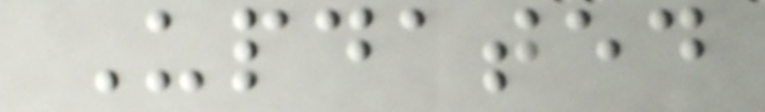Updated
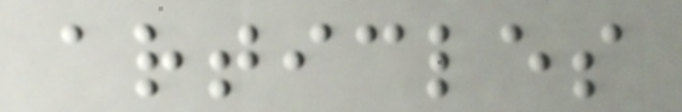articles
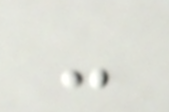-
